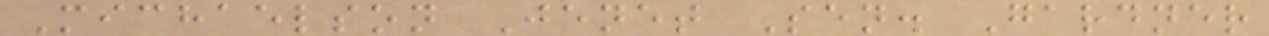Michaelson Jenet Sen. Gardner
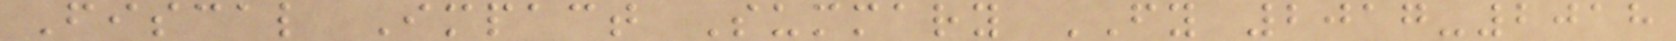Fiscal Impact Summary FY 2017-2018
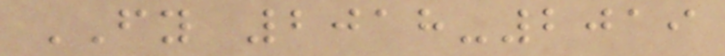FY 2018-2019
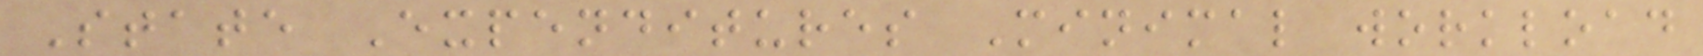State Expenditures Minimal workload
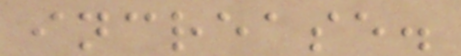increase.
